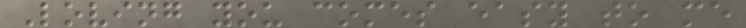Loving you comes easy to me
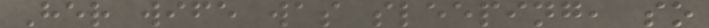Her wife was sleeping, so
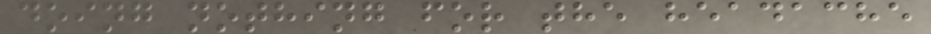doing nothing for the headache
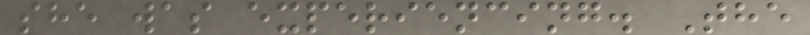she was experiencing. The
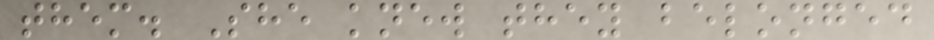them. She knew they belonged
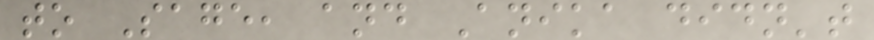to Sage, and Anika didn't
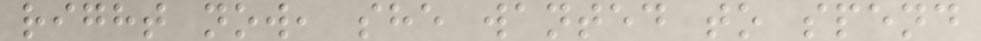right now, she wanted to spend
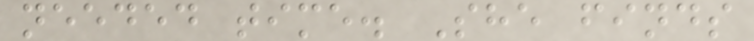needed time. She finds
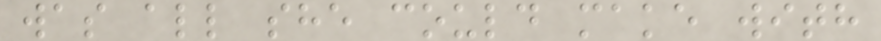was all she could make with
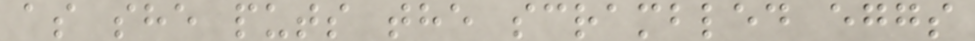as she puts the scrambled eggs
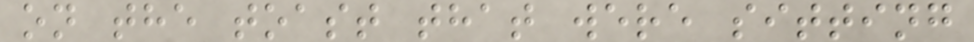on the toast that were sitting
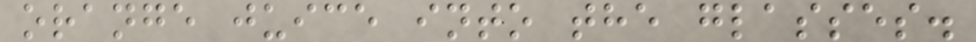orange juice into the glasses.
